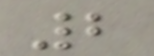2
